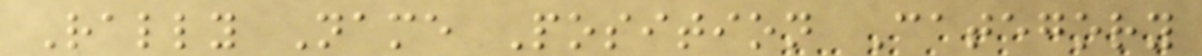Rally Name Position Category
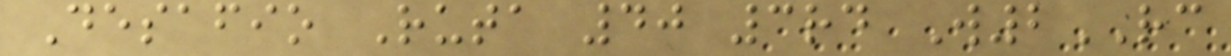Desafio Ruta 40 3rd W2RC
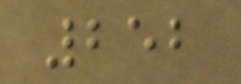252
